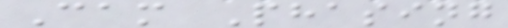Cam Phasing
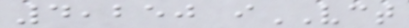4,250 iVCT
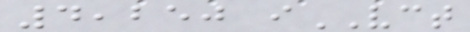4,250 iVCT
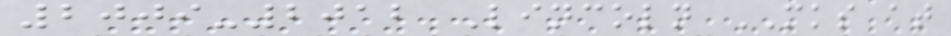2009-2012 Lincoln MKS at
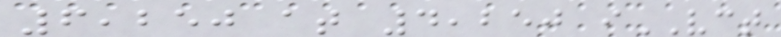6,250 at 4,250 iVCT
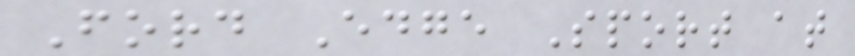Ford Edge Sport at
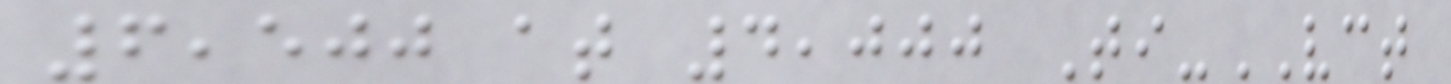6,500 at 4,000 Ti-VCT
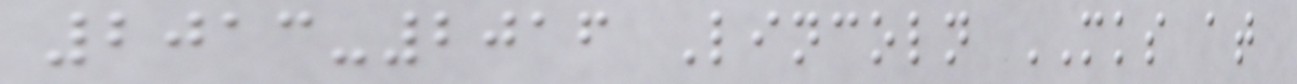2013-2016 Lincoln MKS at
